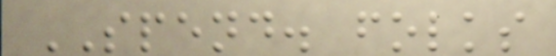SPEND. folks
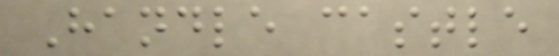Handle castle
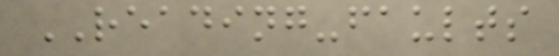READING-faults
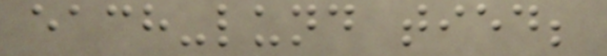each-lund tied;
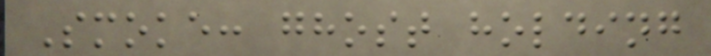Smoke: ghost holding
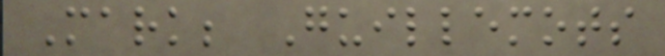Mark; Guillemots
